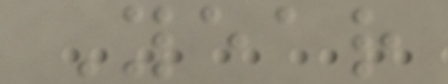Year
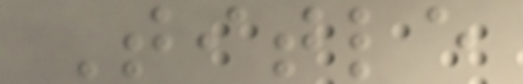Title
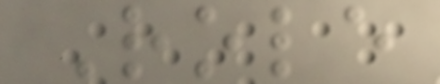Role
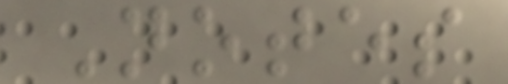Notes
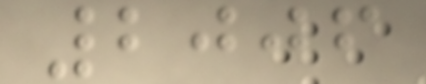2006
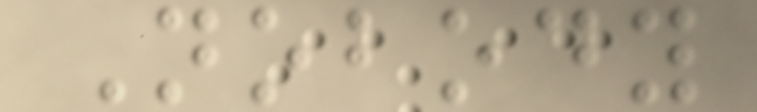Nobody
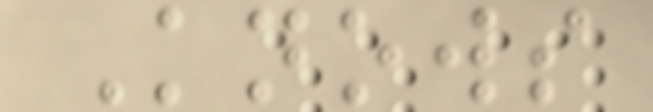Knows
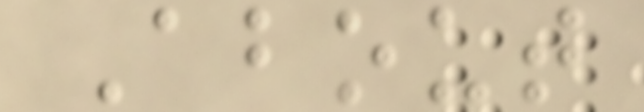About
